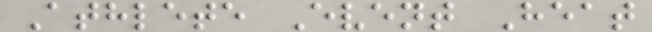Athlete Event Heat
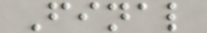Final
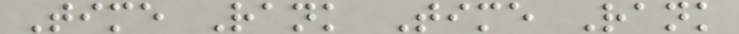Time Rank Time Rank
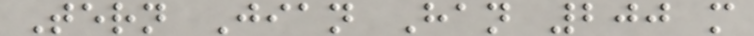Tern Jian Han 200 m
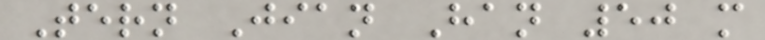Tern Jian Han 50 m
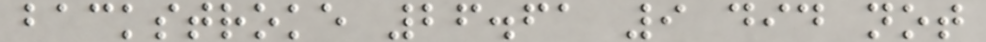backstroke 26.61 9 did not
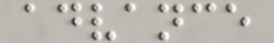advance
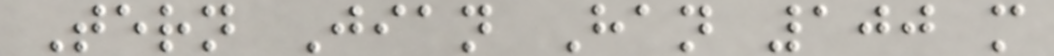Tern Jian Han 100 m
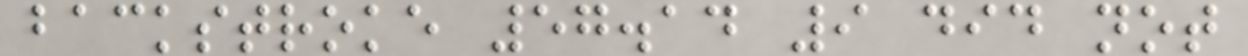backstroke 57.14 9 did not
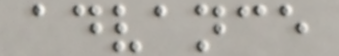advance
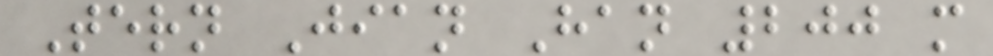Tern Jian Han 200 m
